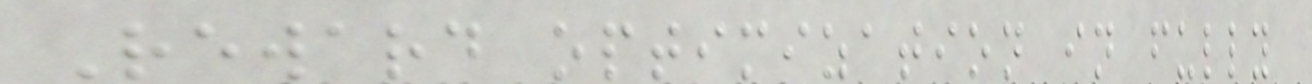Reward optimization in fully
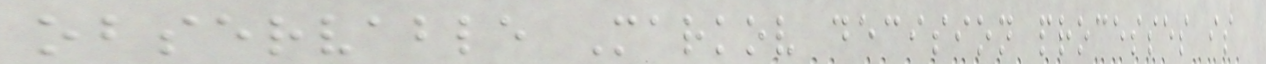observable Markov decision processes is
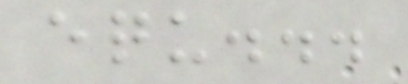equ...
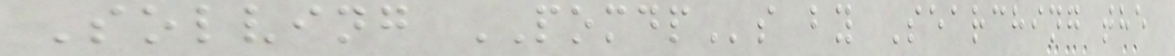Solving POMDPs by Searching the
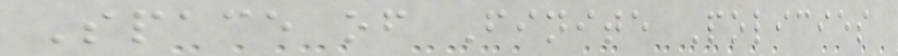Space of Finite Policies
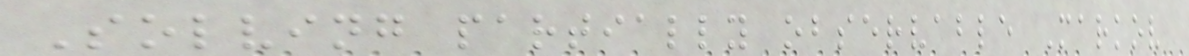Solving partially observable Markov
